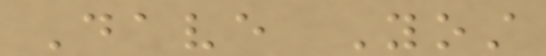Dave Yost
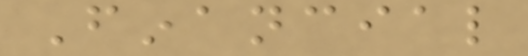Financial
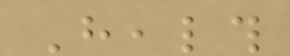Health
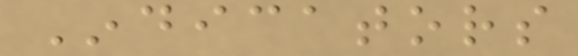Indicators
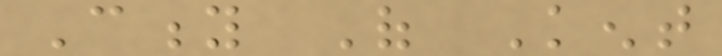City Of Kent
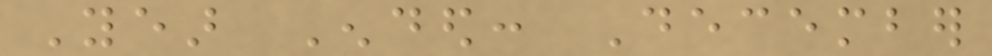Year Ended: December
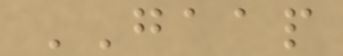GAAP
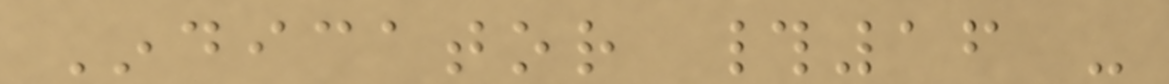Indicator #16 -
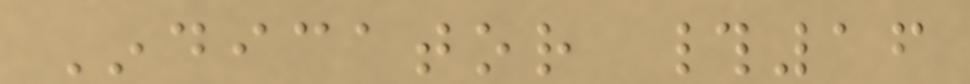Indicator #16
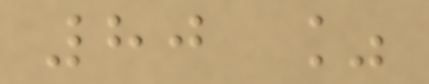80 %
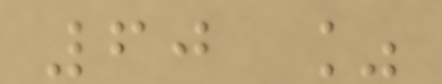60 %
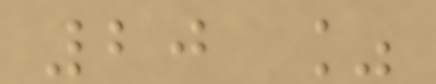20 %
